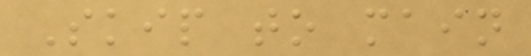Skip to main
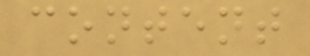content
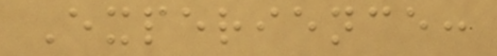Experience:
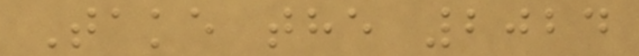Take the 2024
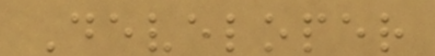Developer
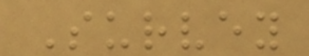Survey
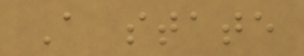A state
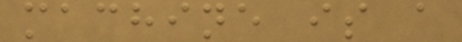machine is a
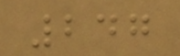247
